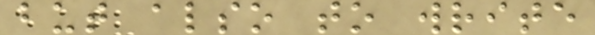but also to write
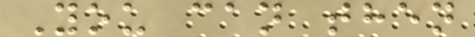You can then
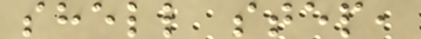shell step,
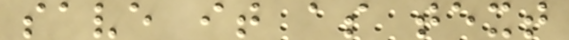save it as text
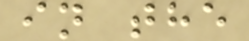in the
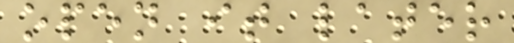open it later
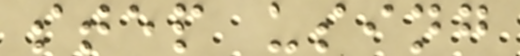step using
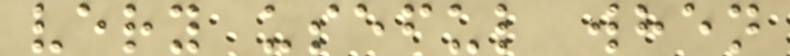very useful when
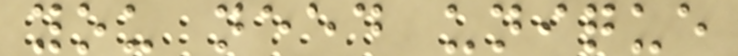you need unique
